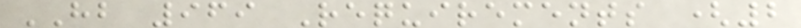HB 969 Requirements (2
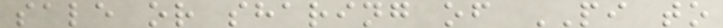sale or sharing of PI to
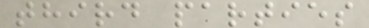third parties
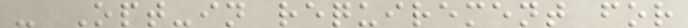- Opt-in requirement for
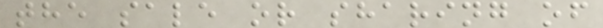the sale or sharing of
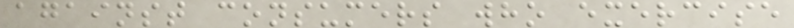against consumers who exercise
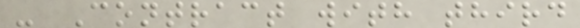- Contract with third
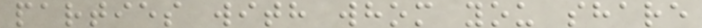parties with whom you share
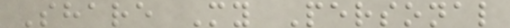Share My Personal
